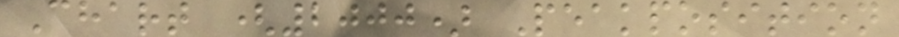Chart (2000) Peakposition
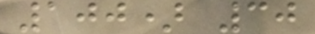100) 30
